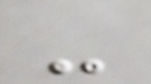-
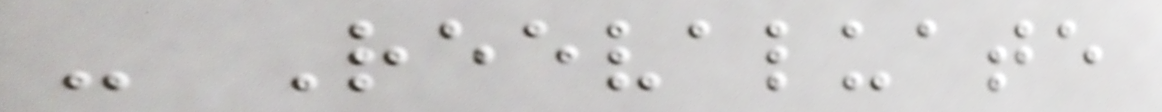- Reevaluate
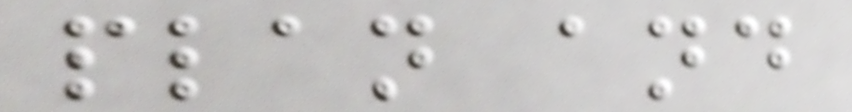plan and
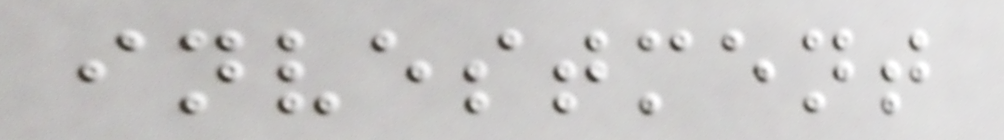investment
